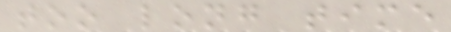too long time
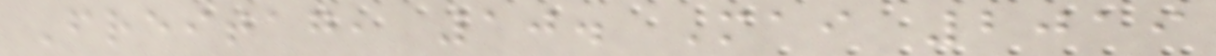Freitag, 10. Mai 2019
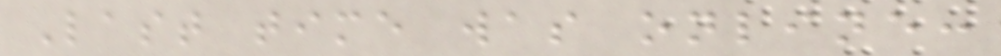Last time was online:
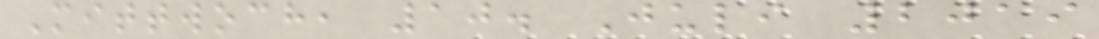Mittwoch, 10. Juli 2019
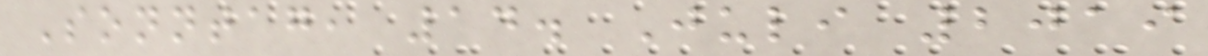Sonntag, 14. Juli 2019
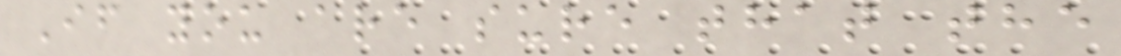If you are sure that the
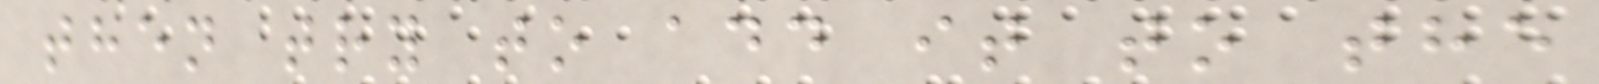then try to add it to the
